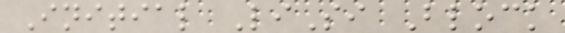Initial LiSi Block
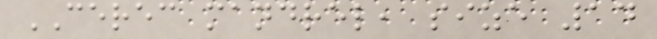CEREC mandrel, size 14
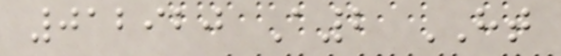012920 A2 HT
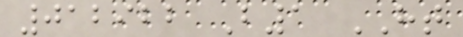012922 B1 HT
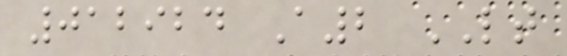012924 A2 LT
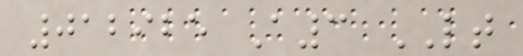012925 A3 LT
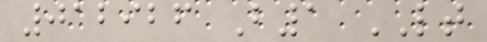012926 B1 LT
